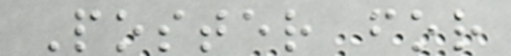Poster for
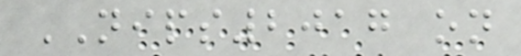NIPS2017 on
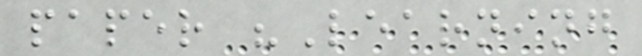paper "Learning
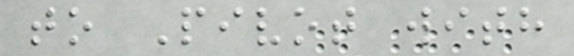to Pivot with
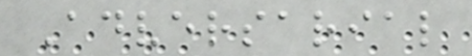Adversarial
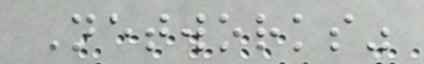Networks"
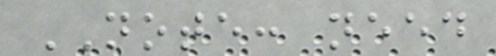NOTE: need
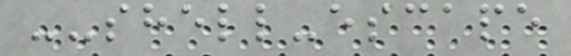--shell-escape
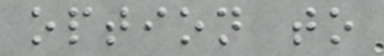option to
